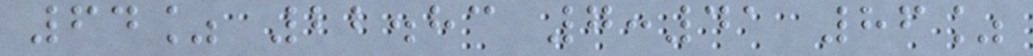64% 22.83 7:41 86%
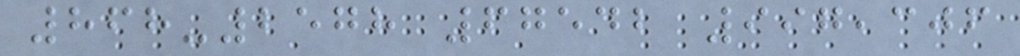868-2578 67542 997,306
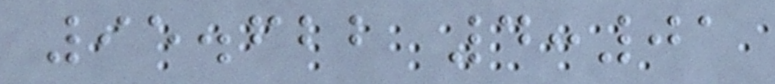95.622 4:01
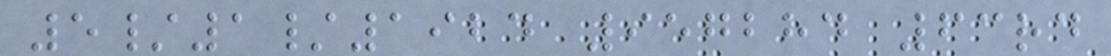5/1/1924 957284 63rd
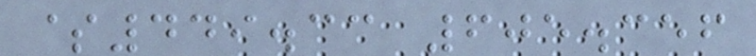$449.33 605.356
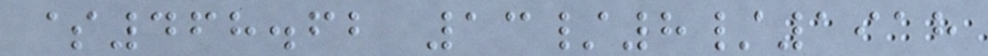$468.62 13/8/1918
